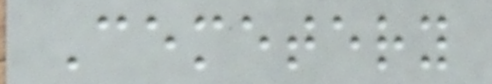Cemetery
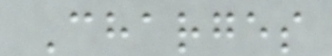Charges
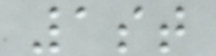1st
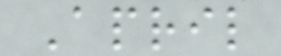April
